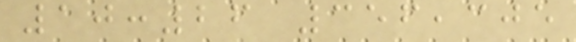10:26 356,305
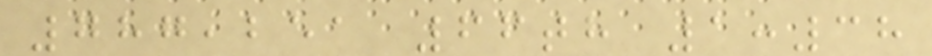787,251 66th 1:38
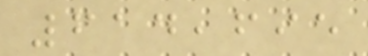614,695
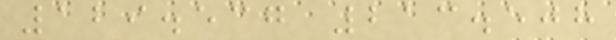129.537 213.508
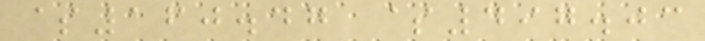$160.47 $497.03
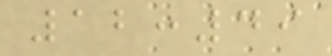12:49
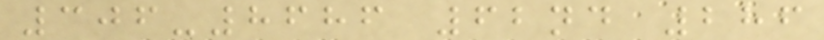306-8686 62nd 286
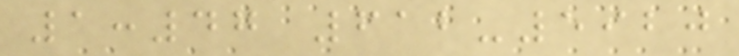1:47 612-5920
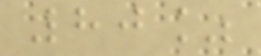80%
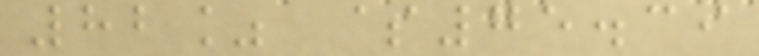82% $75.39
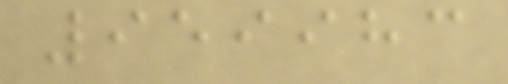959983
